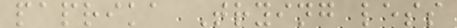paprika Trying less
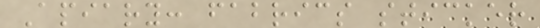Apiary: fabrics sticker
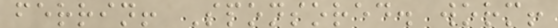ferrin! Sponsored. worm!
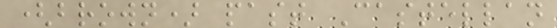(brown) past Castellan
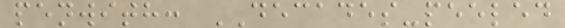penwith: DECADES-peeled
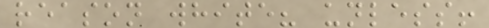reason white? unless!
